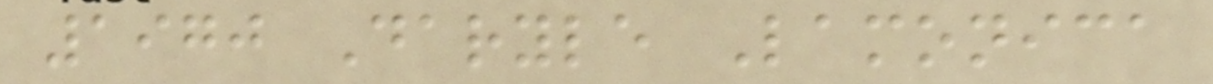1970 Daryle Lamonica
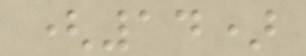(14)
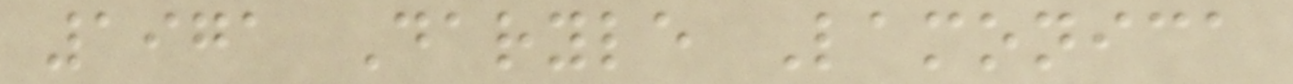1971 Daryle Lamonica
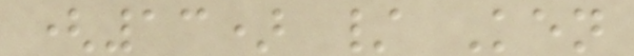(13) / Ken
